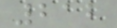212
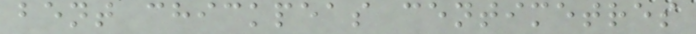bent chickpeas centimetres
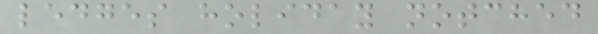ledges holiday notched
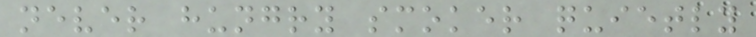never hungry smoker quietly
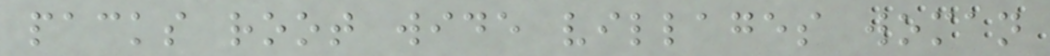packs root wide villages woman
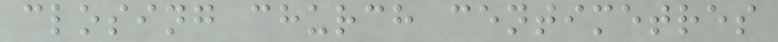closing church centimetres
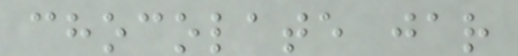chocolate jar
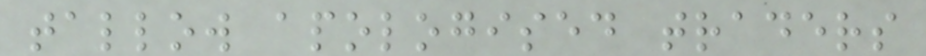tallow apologised traders
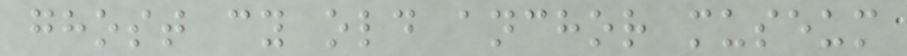ghost cy old anchor museum
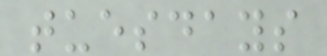tuesdays
